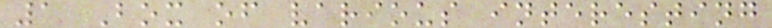1 Box of various interesting
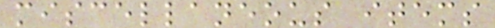miscellaneous items
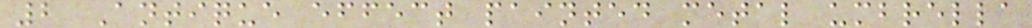2 Antique effect painted metal umbrella
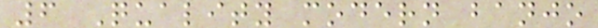6 Quality modern banjo
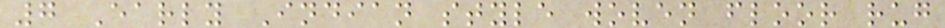7 Early Indian style woven floor rug
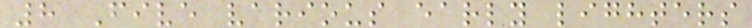8 Five various early lighters
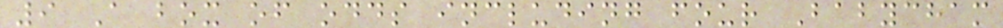9 A box of odds including four Babycham
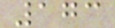173
